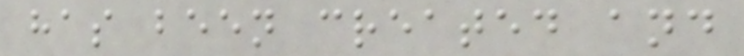has been created and
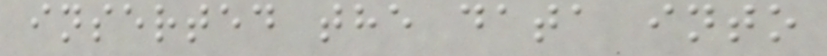inserted the data into
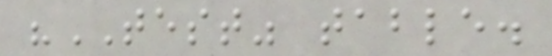"TEST" table.
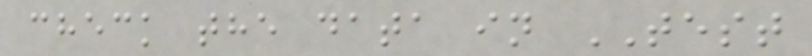check the data in TEST
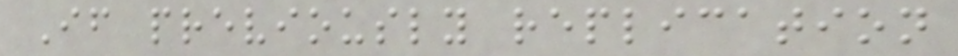If previously replication
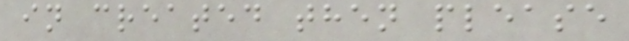in created then please
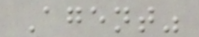Agent"
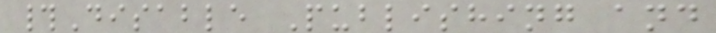#Disable Publishing and
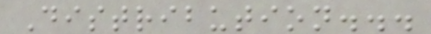Distribution...
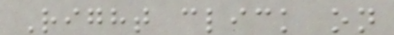Right click on
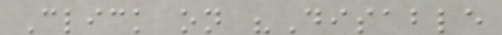Click on "Disable
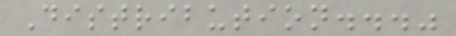Distribution..."
